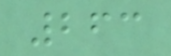263
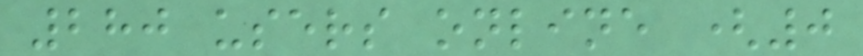280 users online (0
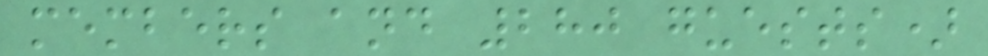members and 280 guests)
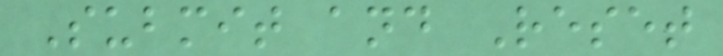Submit and Reset
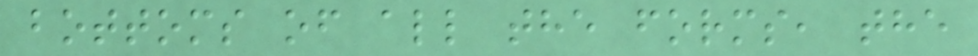bottoms of all the forms, the
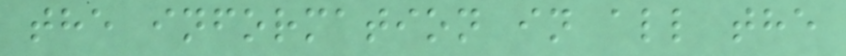the information in all the
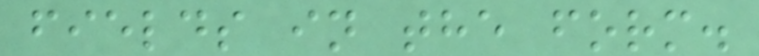fields in the form.
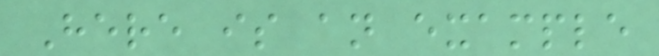Here is an example
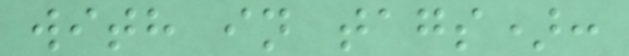with in tags):
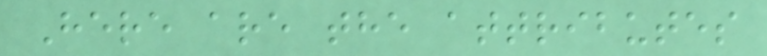Here are the attributes
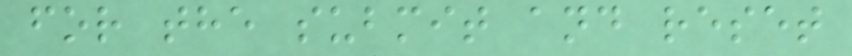for the submit and reset
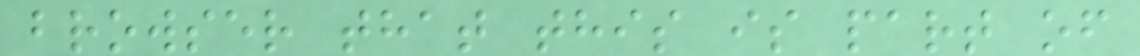browser that this is part of
